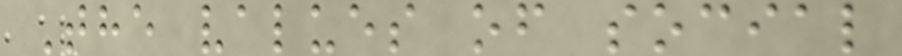The values of social
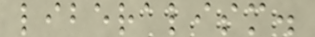liberalism.
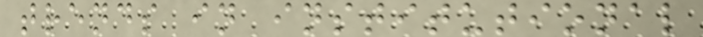trends in institutional
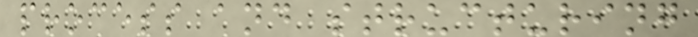process and structuring
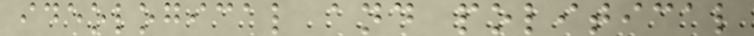ideological and political
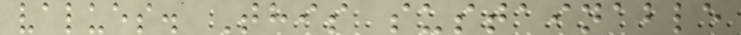values. This sustainable
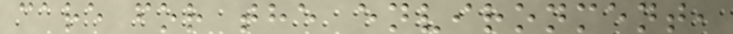care for the environment,
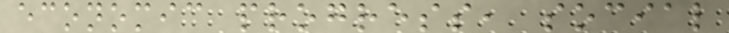economic progress, social
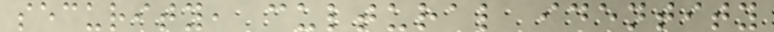security, cultural identity
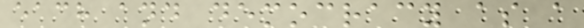each and democracy as a
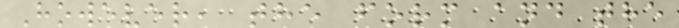However, the form and the
